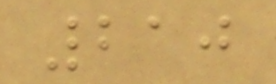210
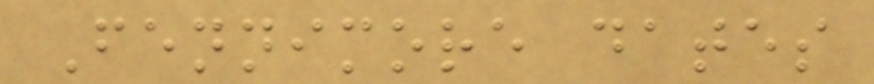Fennimore dates
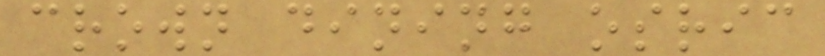crown dining osric
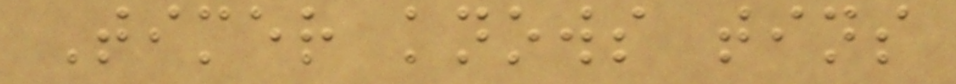Timer knows tins
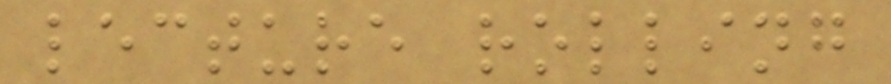lecture rolling
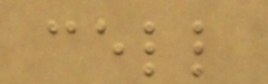cell
